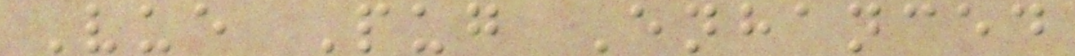Vue Pug Enhanced
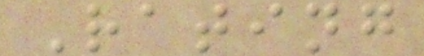Rating
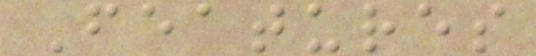Features
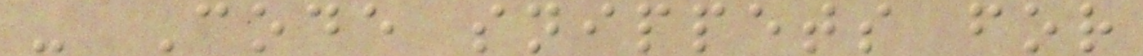- Code snippets for
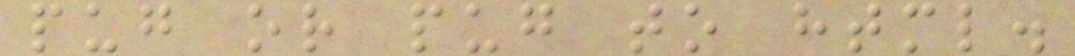pug or pug to html.
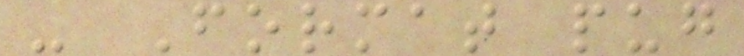- Format pug
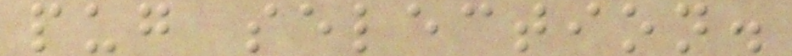pug selection.
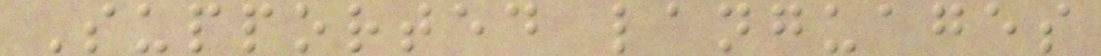Supported languages
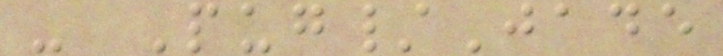- Pug/Jade
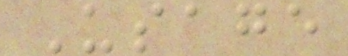Usage
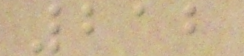212
